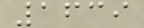1639
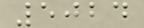5024
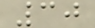30
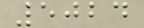5024
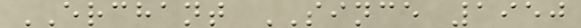ERCHANT SINCE 1950
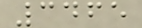3465
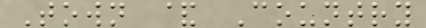Town & Country
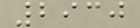2930
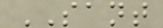SANT
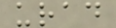urad
